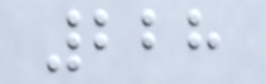228
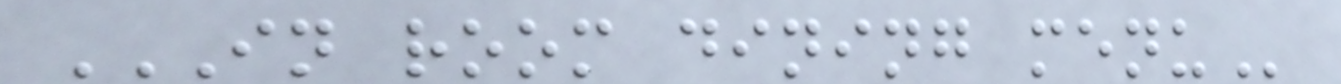IN ROOM DINING MENU
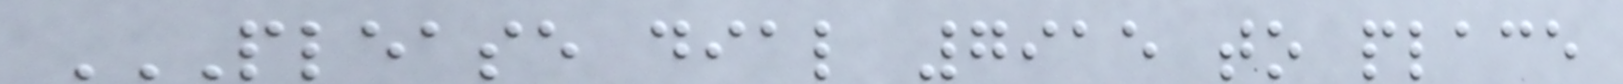PLEASE DIAL 7915 TO PLACE
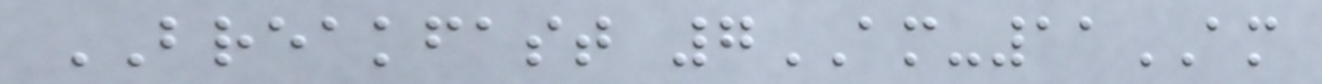BREAKFAST 7AM-11AM
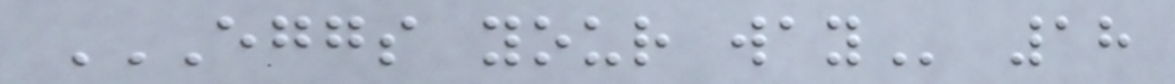EGGS YOUR WAY 18
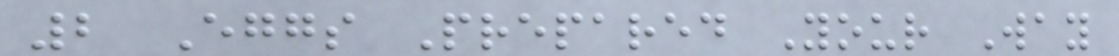2 Eggs Prepared Your Way
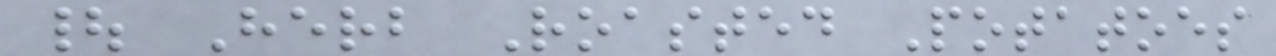| Herb Roasted Potatoes
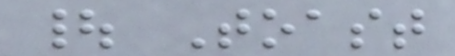| Toast
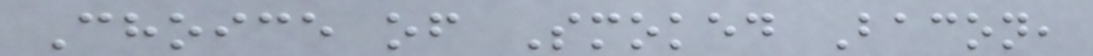Choice of Smoked Bacon,
